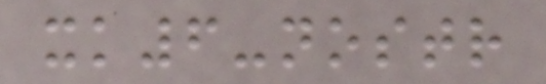xk6-nostr
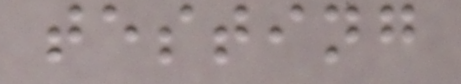testing
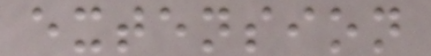extension
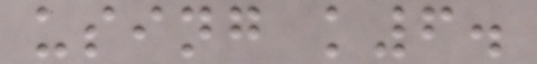using k6.
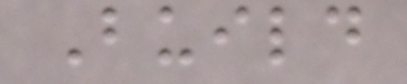Build
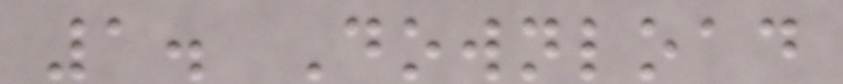1. Download
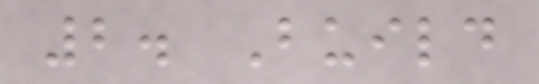2. Build
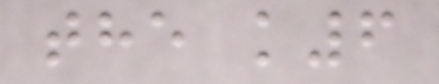the k6
